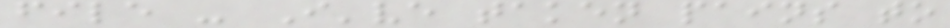file - I've taken pains to
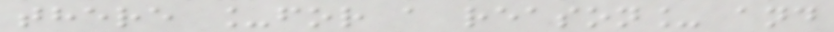there _for a reason_ and
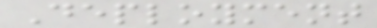Deployment
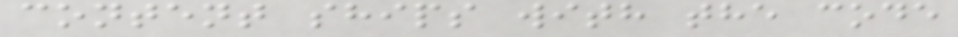content ships with the code
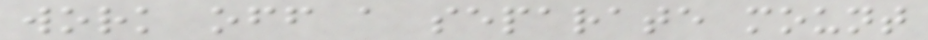work off a separate mount
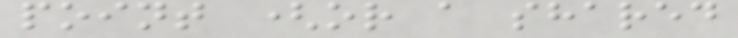point (or a shared
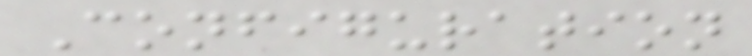Configuration
